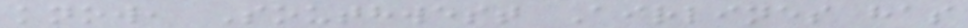know, Southwest Airlines has
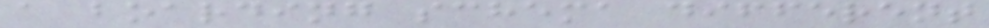a boarding schema different
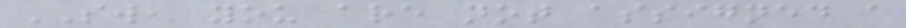SW, you are not assigned a
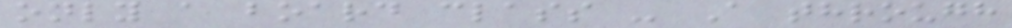only a board class - A through
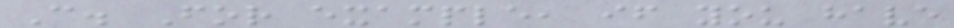C. For example, if you have
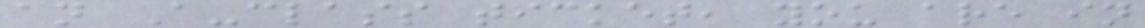an A-class ticket, you are in
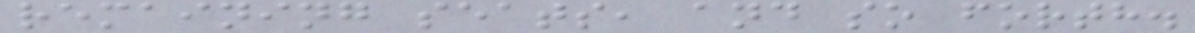remaining seats, and so forth.
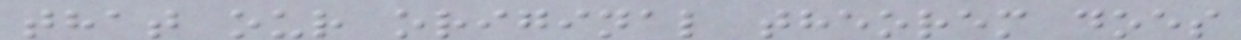that our original theorem does
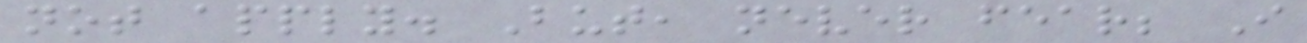not apply. But, never fear; I
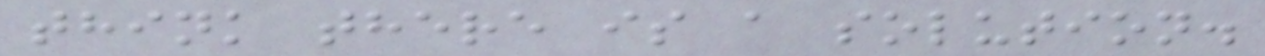think there is a solution.
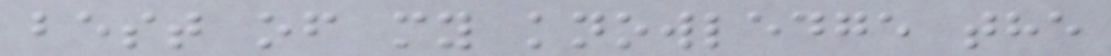best of my knowledge the
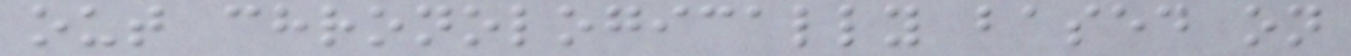out chronologically based on
